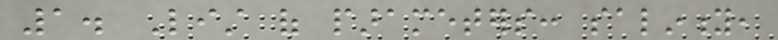1. List of parameters: salinity,
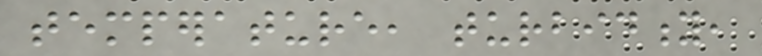temperature, turbidity,
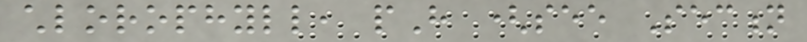chlorophyll, pH (see Section
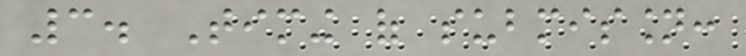3. Timing of submission:
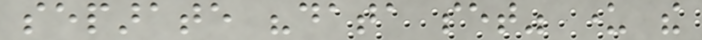separate "data set" under the
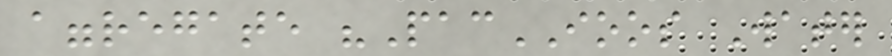aggregate "PacIOOS Water
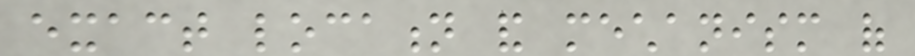exact location and mechanism of
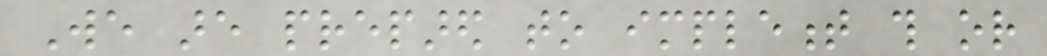We are prepared to implement this or
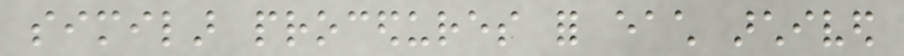similar procedures for each archived
